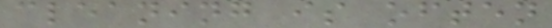cleaning is often
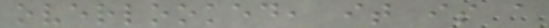overlooked, it is a
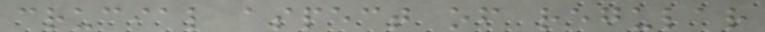crucial aspect of regular
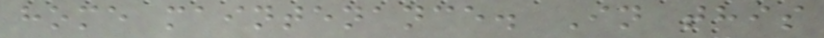home maintenance. In this
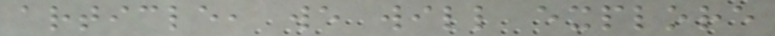article, we will explore
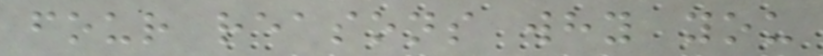four reasons why you
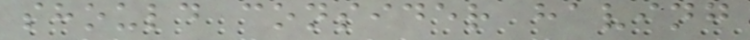should consider having
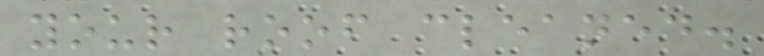your roof cleaned.
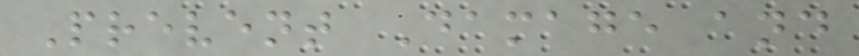Prevent Damage and
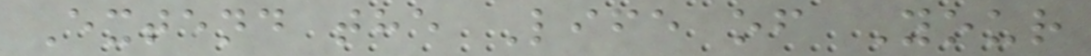Extend the Life of Your
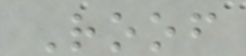Roof
